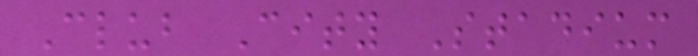Club City Stadium
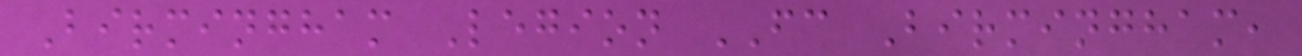Birmingham Legion FC Birmingham,
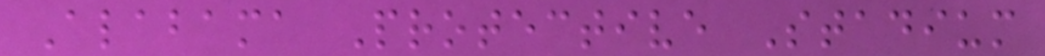Alabama Protective Stadium
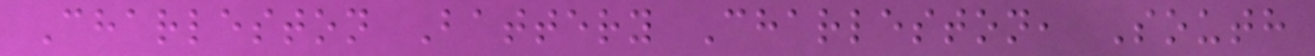Charleston Battery Charleston, South
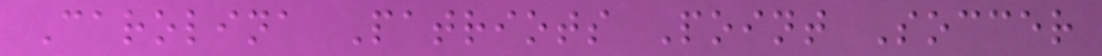Carolina Patriots Point Soccer
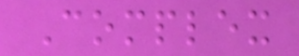Complex
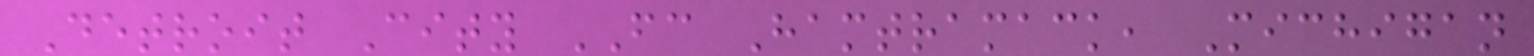Detroit City FC Hamtramack, Michigan
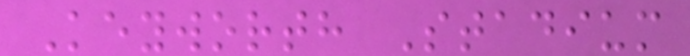Keyworth Stadium
